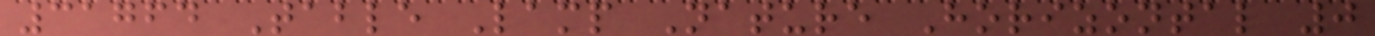31764 Table Lamp Nature Horizontal 0
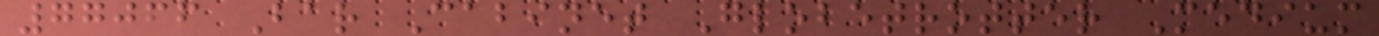77066 Bar Cabinet Globetrotter Medium
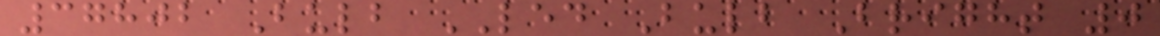37802 Bulb LED Bulb Bright 0
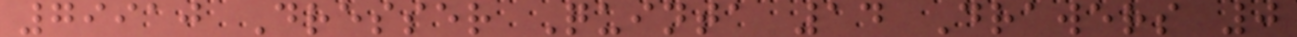79910 Dresser Quinta 14 Drawers 0
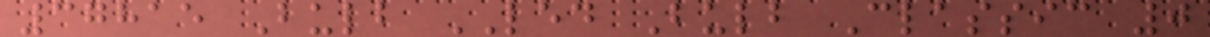37815 Bulb LED Bulb Classic 0
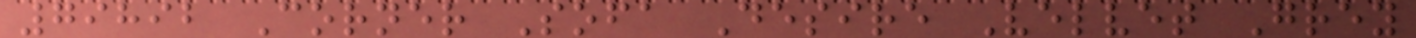79892 Corner Sofa Desire Velvet Grey
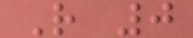R 0
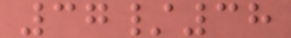37/38
